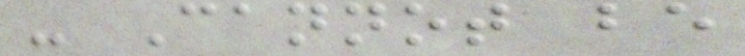- Cannot be
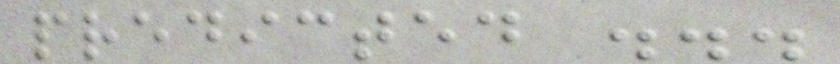predicted ...
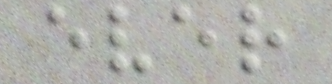ever
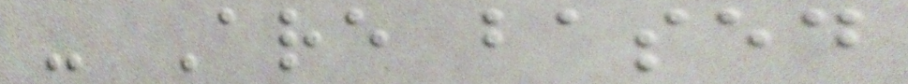- Are based
